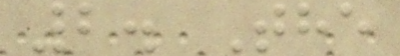2. The
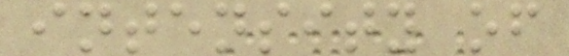intensity of
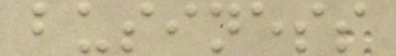business
